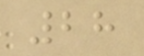28
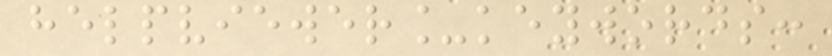helpviewer_keywords:
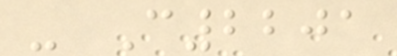- C2201
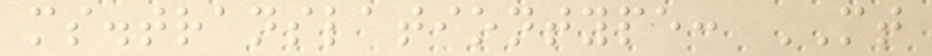ms.translationtype: MT
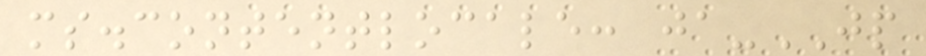ms.contentlocale: ja-JP
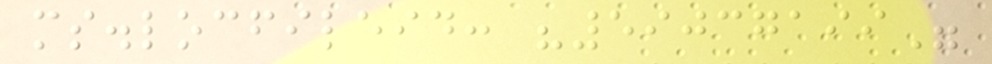ms.locfileid: "59037199"
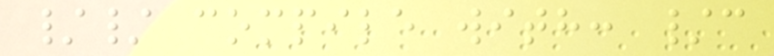// compile with: /c
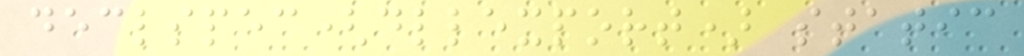declspec(dllexport) static
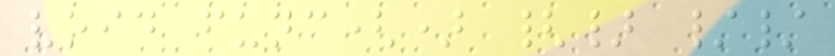void func() {} //
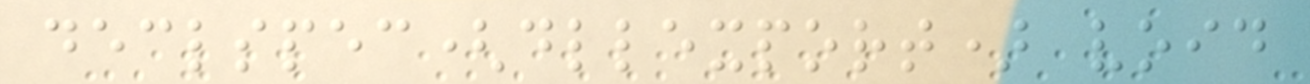declspec(dllexport) void
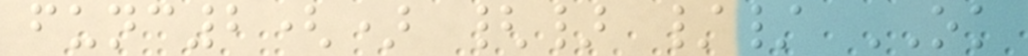func2() {} // OK
